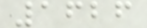1626
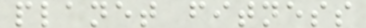planet fitness
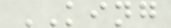KING
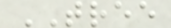TREE
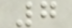7
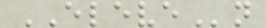ELEVEn
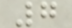7
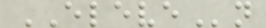ELEVEn
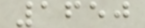1650
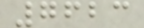7623
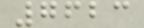7623
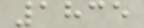1835
